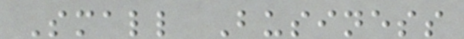Small Business
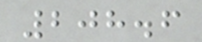208.6
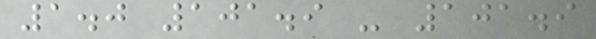1.0 101.9 - 101.9
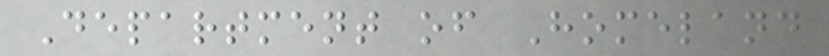Department of Homeland
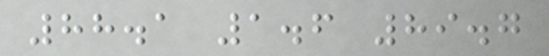88.1 1.6 89.7
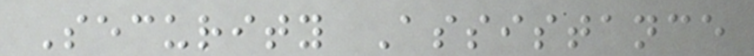Security Assistance
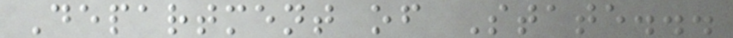Department of State...
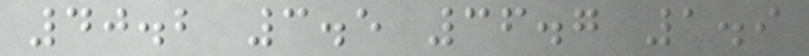40.2 3.5 36.7 1.9
